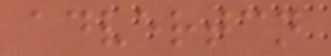advertcn
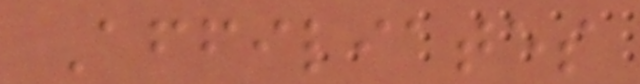Affiliates
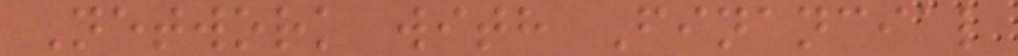Network with Financial
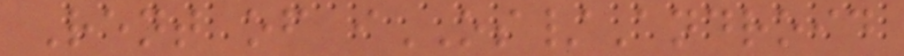Rent of iOS/Android
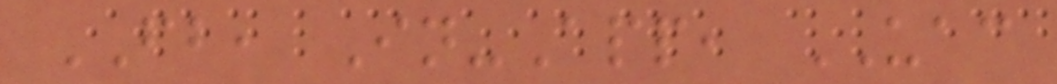FB, In-App, UAC
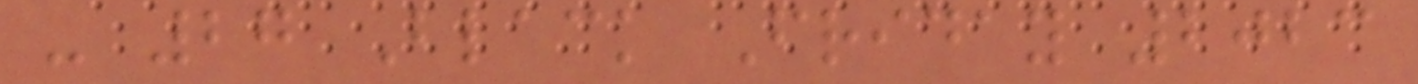- 27 Black Friday 2023
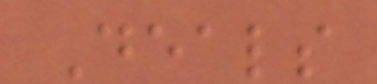Deals
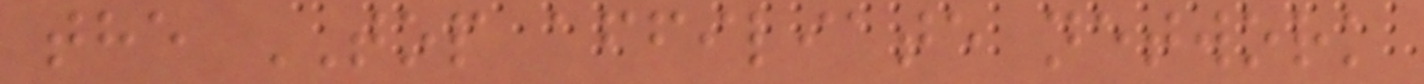the TOP affiliate network
